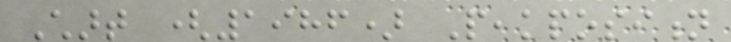Chart (1986) Peakposition
